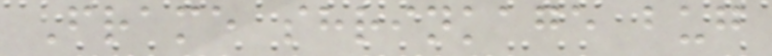Frame shrinkage bug
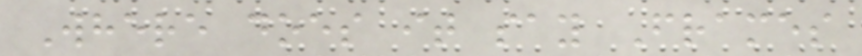Where does it say Frames
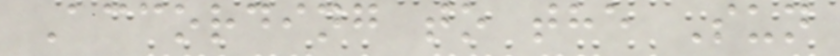According to the Sun
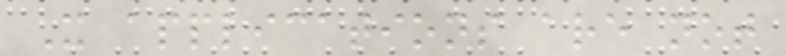X applications are not
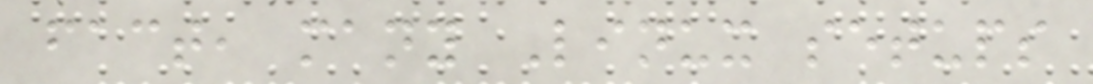fact, many Linux setups
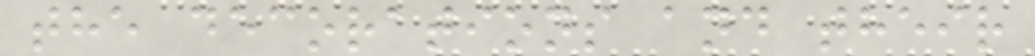the decorations and their
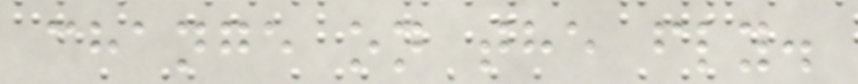change on the fly.
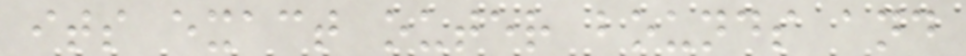its exact outer bounds and
